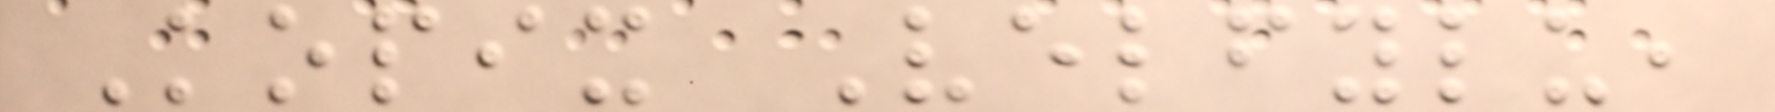Kopix Velfylu,
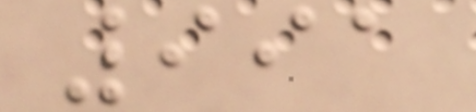991
